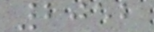2052
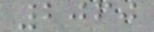2060
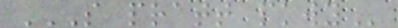S PRATT PKWY
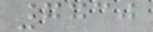7730
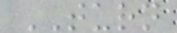TURN
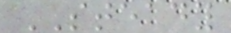STEADY
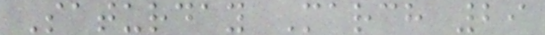Saturday March 29
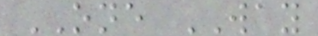ONE WAY
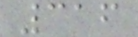316
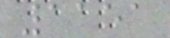1151
